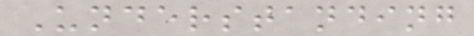Understanding
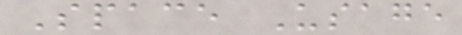Space Usage
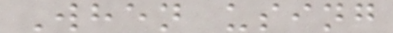When using
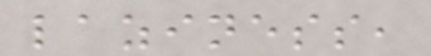laziness,
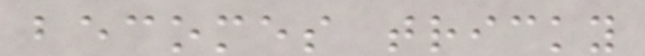becomes tricky
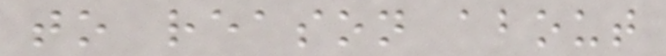to reason about
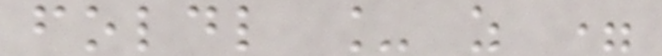foldl _ z =
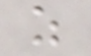z
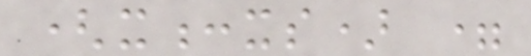(x:xs) =
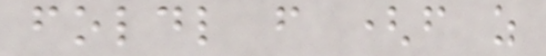foldl f (f z
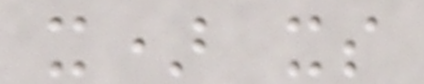x) xs
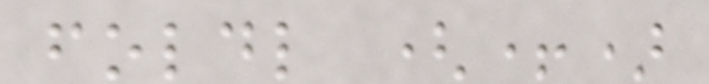foldl (+)
